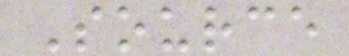Source
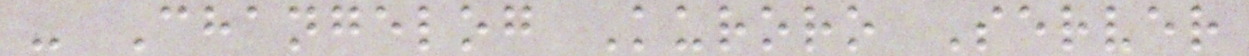- Changelog Kuroro Server
